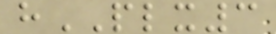hPLX3
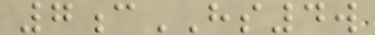7cHS4w
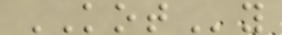KOTy
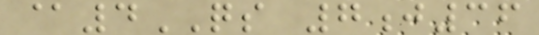@4QS 7j36
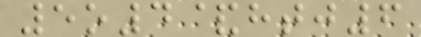5o4&htj6
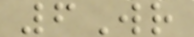6Wr
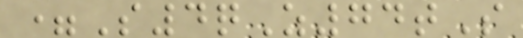=S4qZ74tS
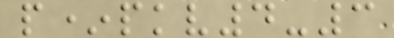p*pkv4-3
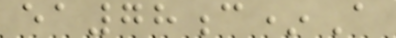ea78c*A
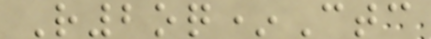R2oq*Ctc
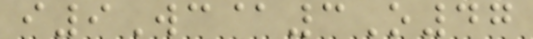i9Wc@3O47
